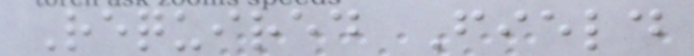Required Field
